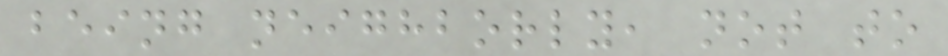being neighborly, not to
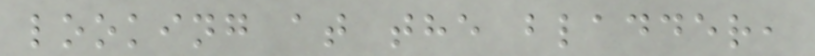looking at the bladder,
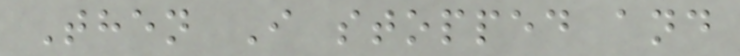Then I stopped and
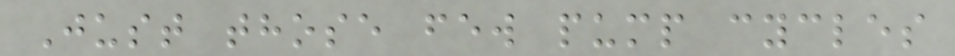Just those few pump cycles
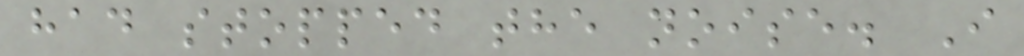had stopped the noise. I
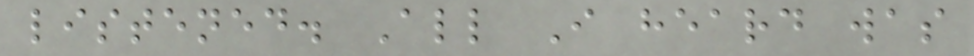listened. All I heard was
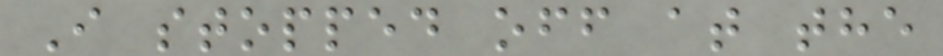I stopped off at the
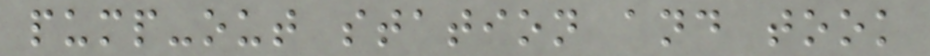pump-out station and took
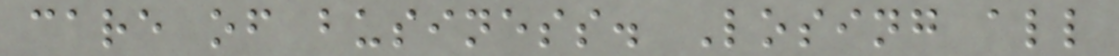care of business. Losing all
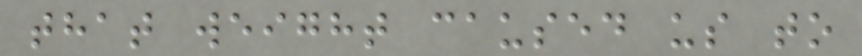that weight caused us to
